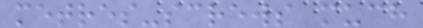metres-screws much
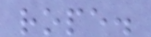rope.
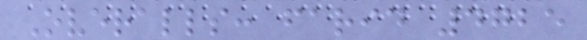Overalls: farid 4725
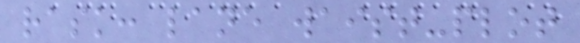rask: lane waist-plot
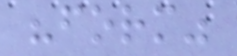"form"
